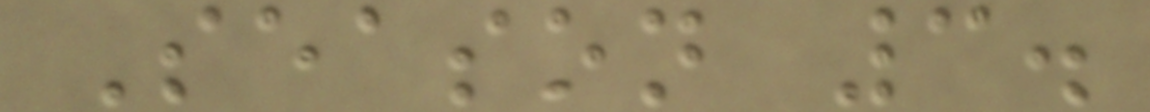Season 3.
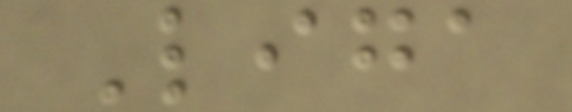Liga
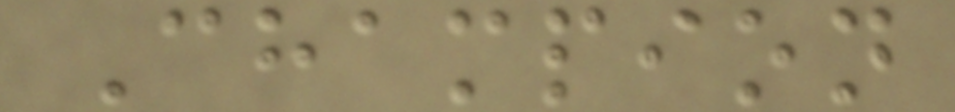Champion
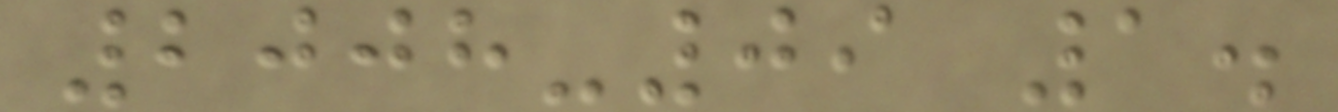2008-09 1.
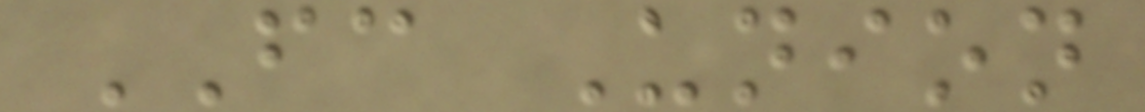FC Union
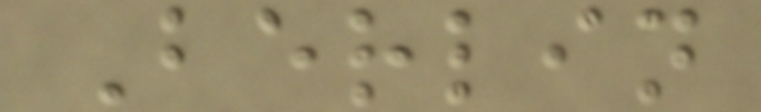Berlin
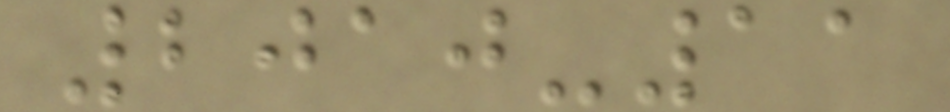2010-11
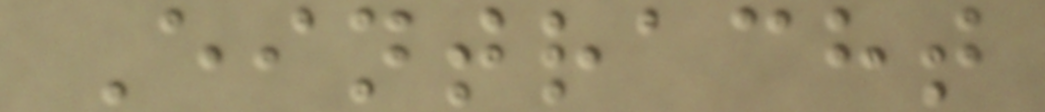Eintracht
